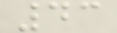43
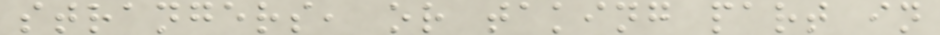strangers, or taking part in
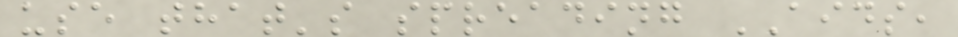use that's spreading AIDS,
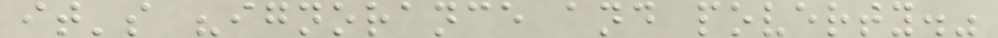it's "ignorance and poverty."
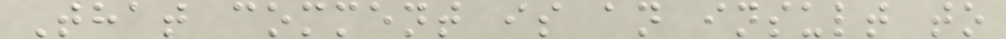That comment is an insult to
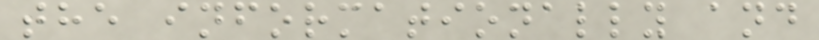the informationally and
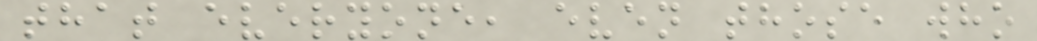that everyone, even those who
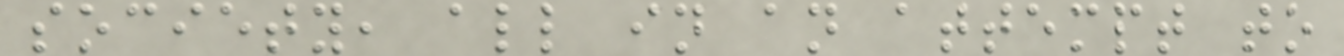society, all in an attempt to
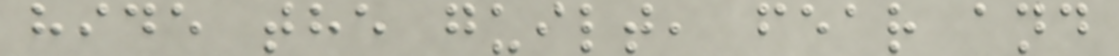hide the guilt, fear and
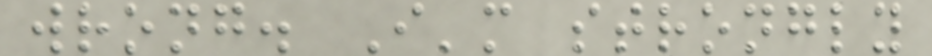wrong. I'm strongly
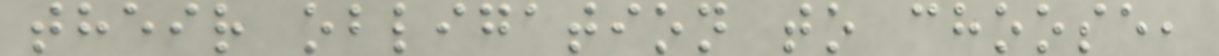their obligation to choose,
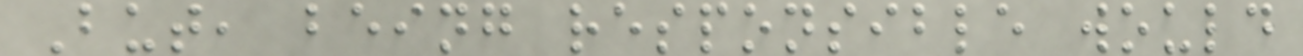But, being responsible would
